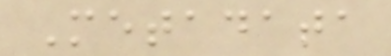Metadata
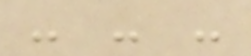- - -
